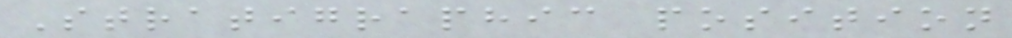Stratigraphic position
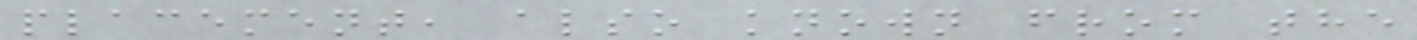placement, also known from the
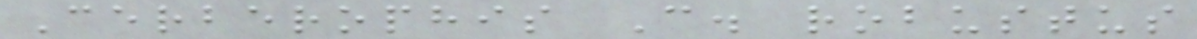Cerberophis C. robustus
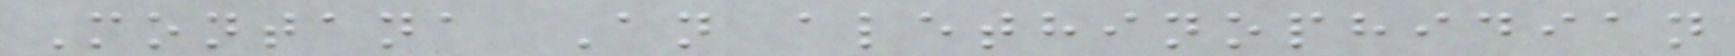Montana An alethinophidian
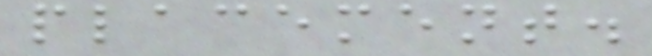placement.
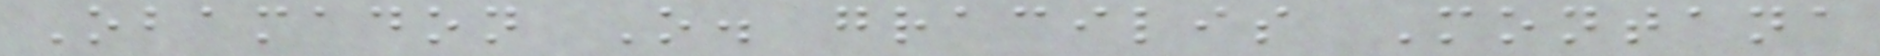Obamadon O. gracilis Montana
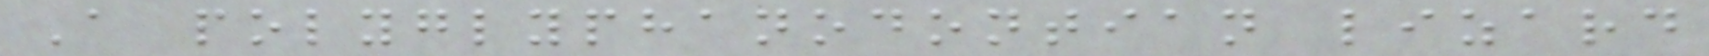A polyglyphanodontian lizard
